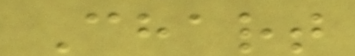Chart
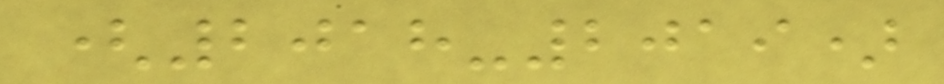(2018-2019)
